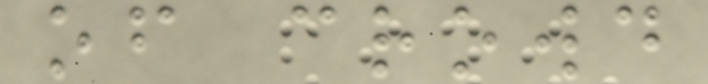of crowd
